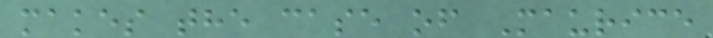makes the case of Maurice
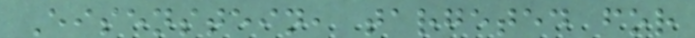Eisenstein, targeted for
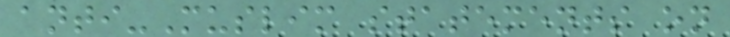anti-Muslim statements on
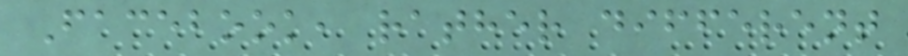Facebook, rather different
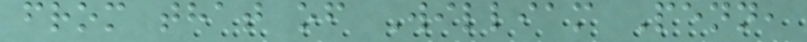from that of William Penn,
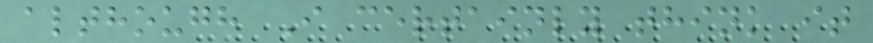although I certainly think it
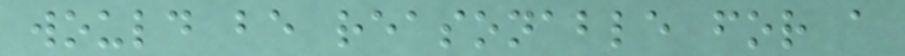would be reasonable for a
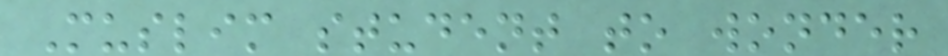Muslim student to wonder
